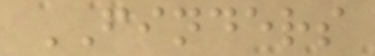FINDERS
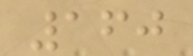160
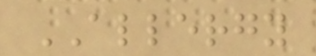ALLERGY
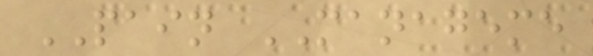PAIN MANAGEME
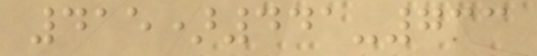415)441-733
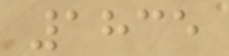1835
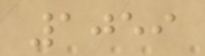1059
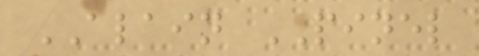ALAIN PINEL
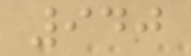940
